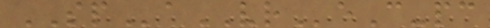SPaVReC-pc
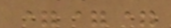===
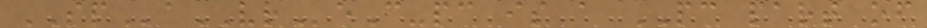SPaVReC-pc is a PC part of
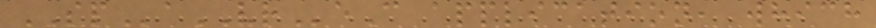SPaVReC application, which
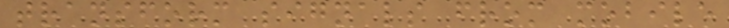transform signals from mobile
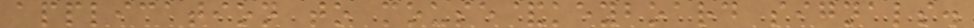application to mouse&keyboard signals.
